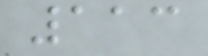113
